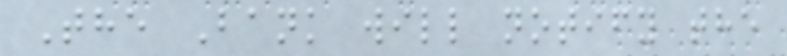The Bank will notify the
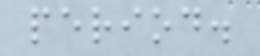period.
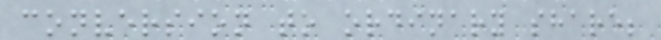conversion to ordinary share;
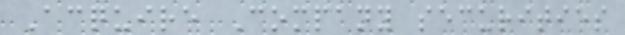Acquire Company securities
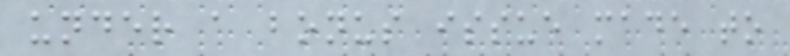under a bonus issue made to
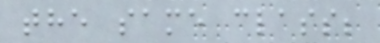the same class;
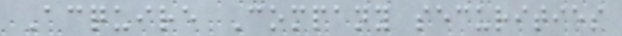Acquire Company securities
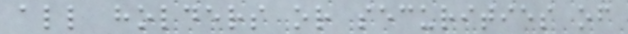all holders or securities of
